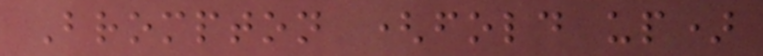Brompton (fold up)
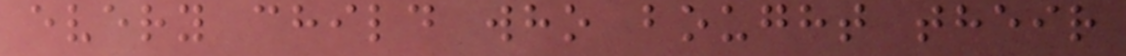every child who bought their
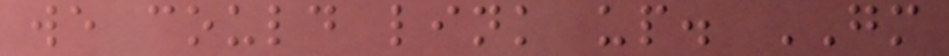we could link up. GM
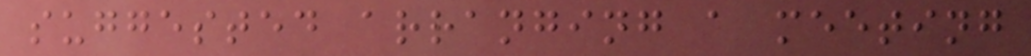suggested arranging a meeting
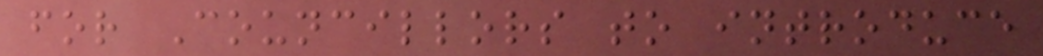for Councillors to introduce
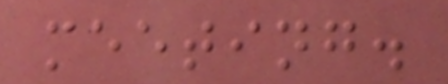meeting.
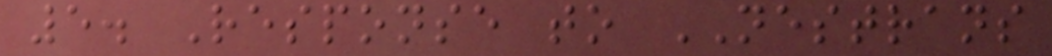5. Response to NESTRANS
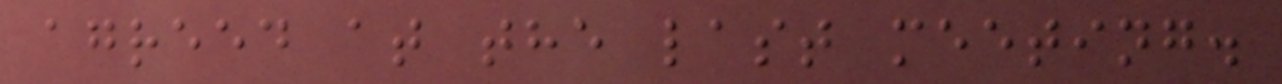agreed at the last meeting.
